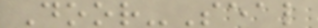Door-Seal
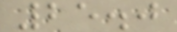25.0
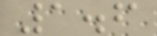1.6
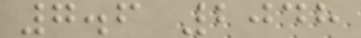7.6 2048
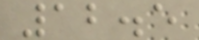12.5
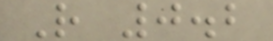R 0.2
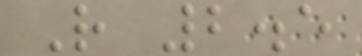R 2.5
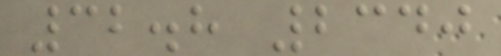32.8 2340
